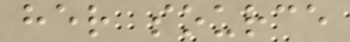her source
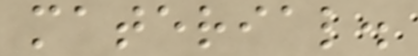material.
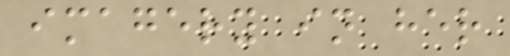imagery in her
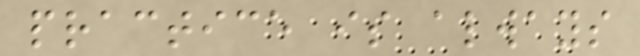practice is always
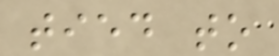tied to
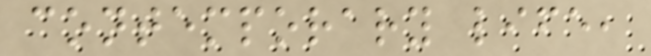contemporary life,
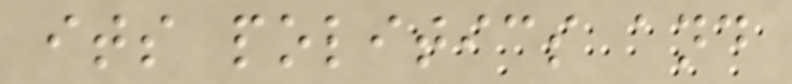its politics and
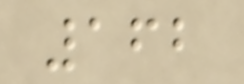162
